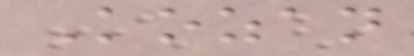Kozan
